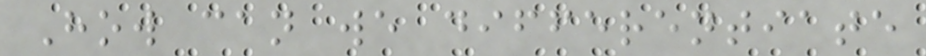How can we differentiate
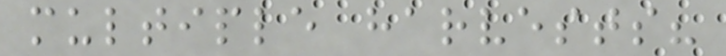multiple harvests?
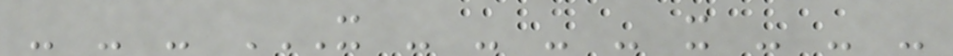- - - X - - - - X - - -
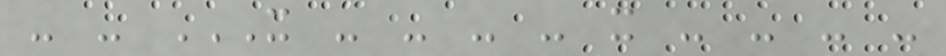- - X - - - - X - - - -
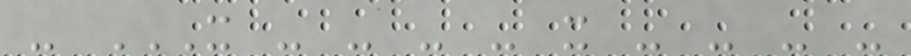- X - - - - X - - - -
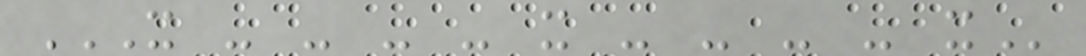X - - - - X - - - - X
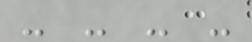- - - -
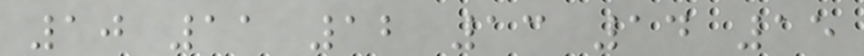10 11 12 13 14 15
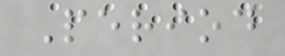Period
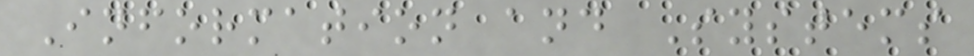Information and Systems
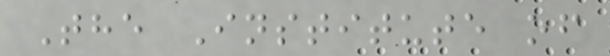The Institute of
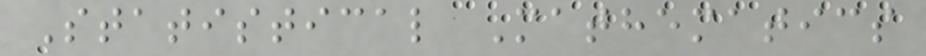Statistical Mathematics
